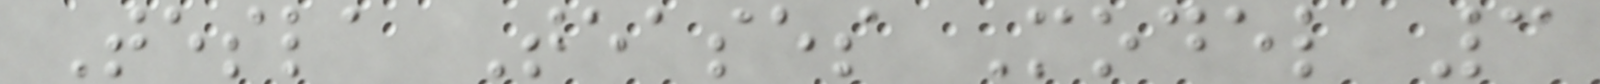Tesla Teases Model 3
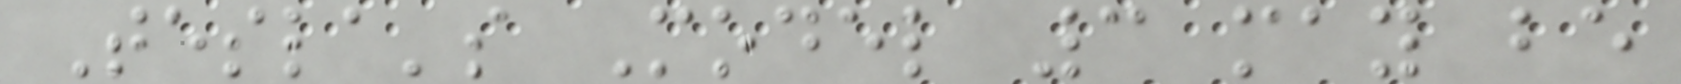Tesla's Model 3 may be
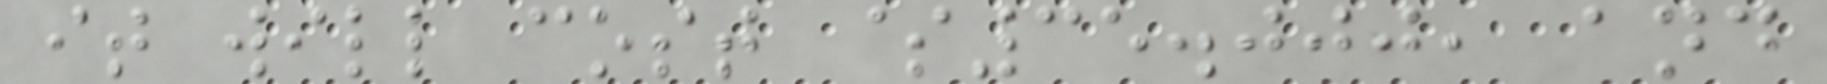it will cost $35.000, and
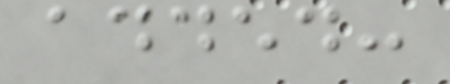added:
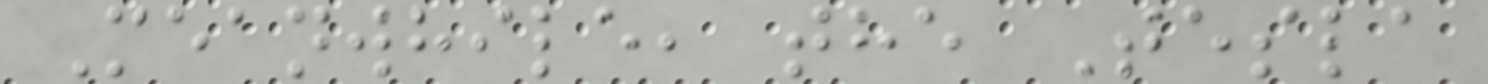Meanwhile, the Tesla
